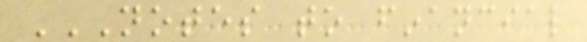NOTES TO FINANCIAL
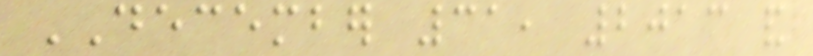DECEMBER 31, 2013 and
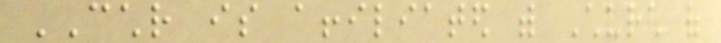CCHR is affiliated with Church of
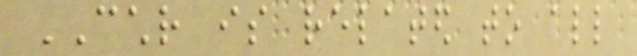CCHR is related to all
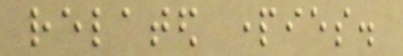related parties.
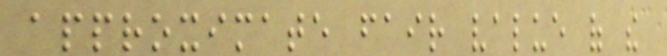approximate fair value of the
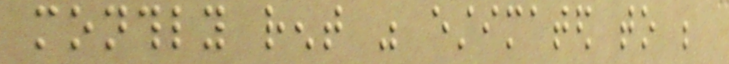monthly rent was estimated to be
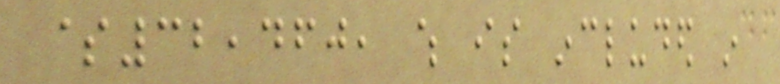$32,460, which is included in
